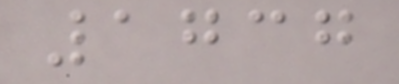1737
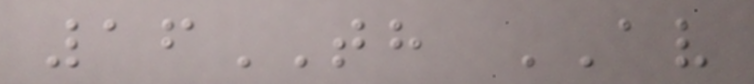16TH AV
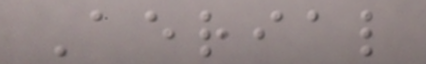Aerial
